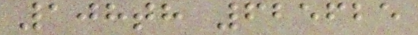108th 625625
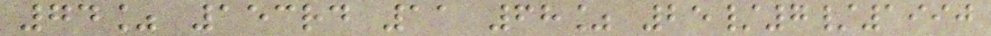74% 153rd 11 68% 25/7/1990
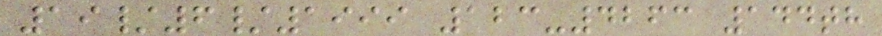19/6/1999 123-4263 144th
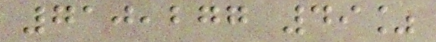710,277 49%
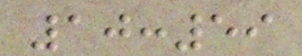10:59
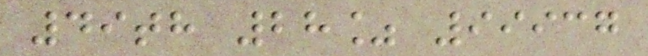49th 28% 99937
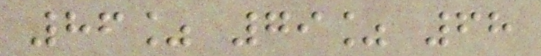86% 79% 68
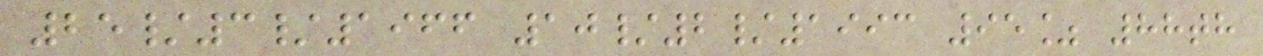25/3/1966 10/2/1993 95% 88th
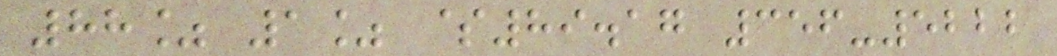88% 1% $89.17 356-5222
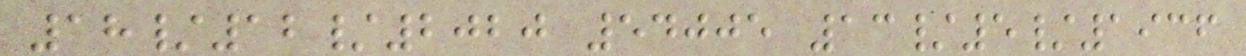18/12/2020 54005 13/5/1936
